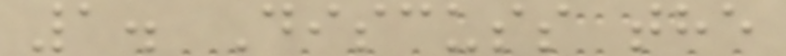1. Discuss the
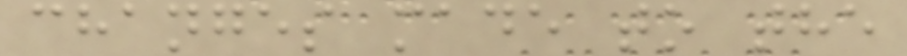changes made to the
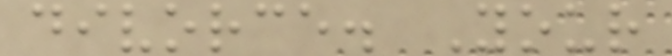divorce. Your
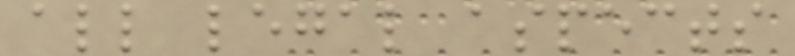all legal aspects
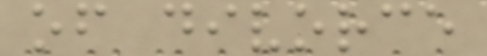of divorce
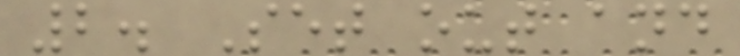2. Set out and
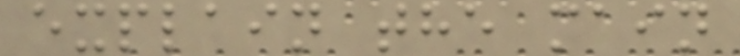explain the main
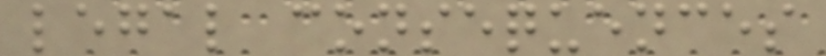legal consequences
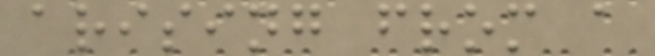arising from a
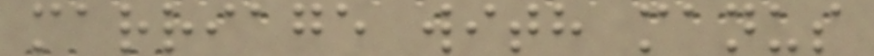marriage with manus
